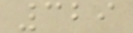329
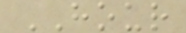HOUR
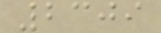2309
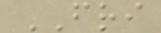FRI
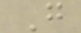G
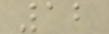12
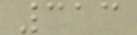313
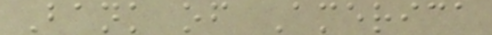Bank of America
